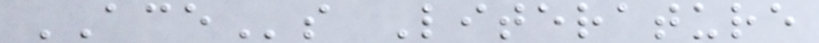ACEs Literature
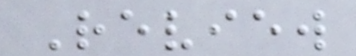Review
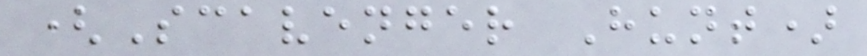(Scavenger Hunt)
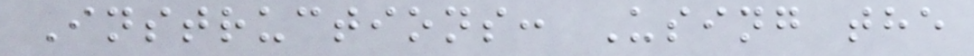Instructions: Using the
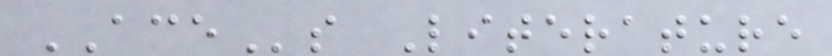ACEs Literature
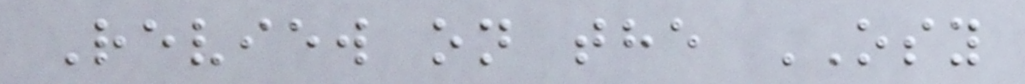Review on the OSY
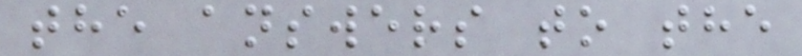the answers to the
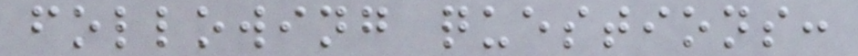following questions:
